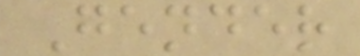Gender
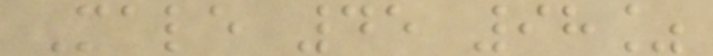Male 45 98%
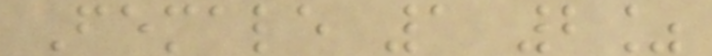Female 1 2%
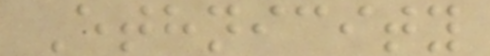Ethnicity
